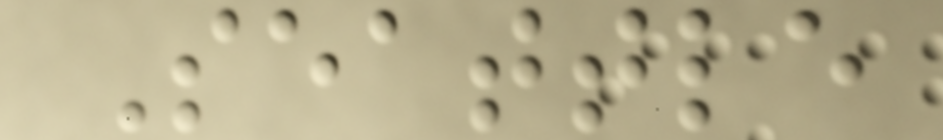Seattle
